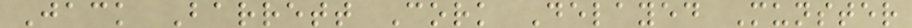Jack Barrett Cork Delayed Munster
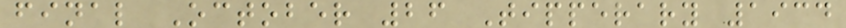final October 26 Tipperary 1934
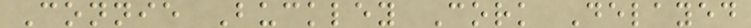Connie Buckley Cork Delayed
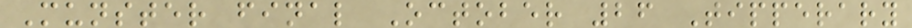Munster final October 26 Tipperary
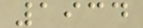1934
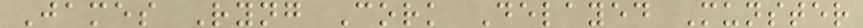James Ryng Cork Delayed Munster
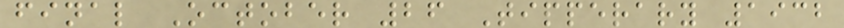final October 26 Tipperary 1932
